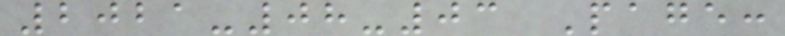2021-08-03 Page:
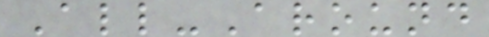All-Around
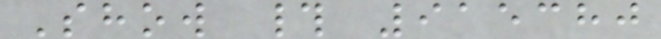Show # 915380
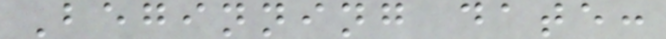Beginning date:
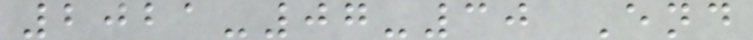2021-07-30 End
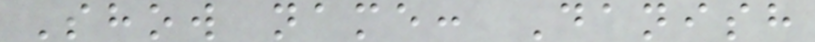Show name: Danish
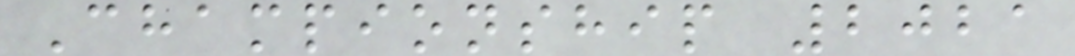Championship 2021
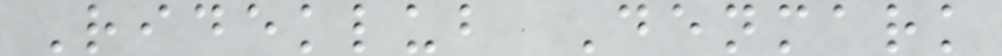Rideklub Denmark
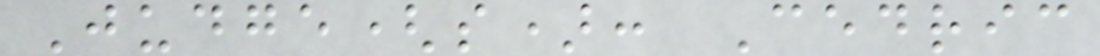Judge(s): Cedric
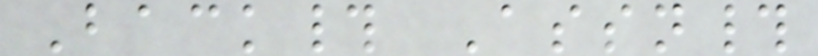Back# Assn#
